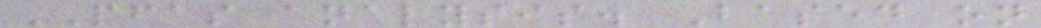PFAS analysis. Based on
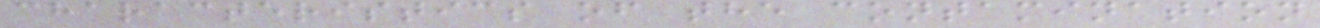characteristics of the contamination
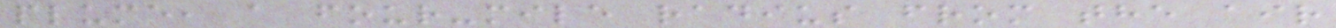plume, a four-mile radius from the air
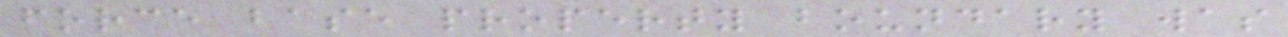force base property boundary was
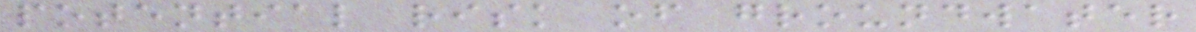potential risk of groundwater
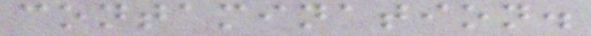contamination.
